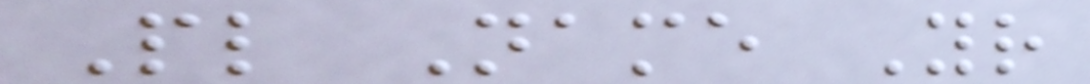Pl Name Yr
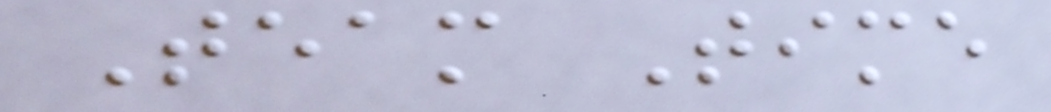Team Time
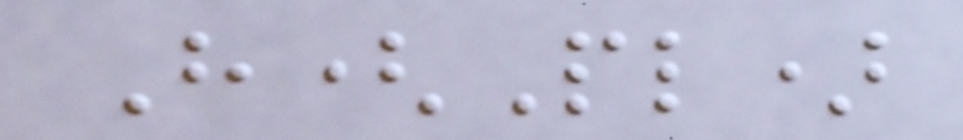H(Pl)
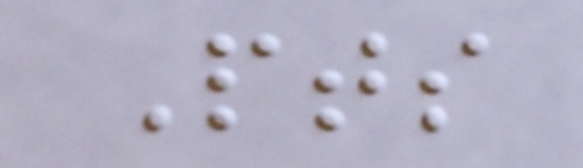Pts
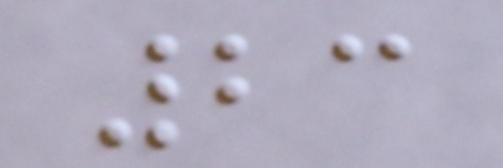23
